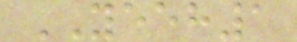YEEH1
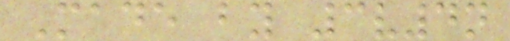Made by 3v4n
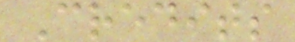Credits
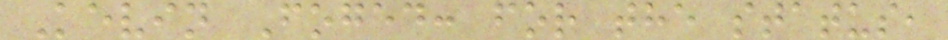Kevin Foged: for the status,
